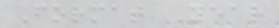Format Year
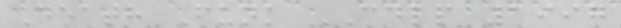Death Funk CDLP 1997
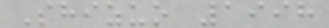Shizuo 1998
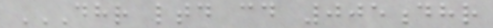DHR LTD CD 005DHR
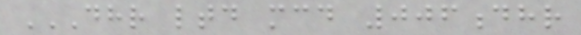DHR LTD MCD 006DHR
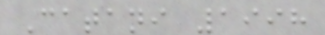Catani 1998
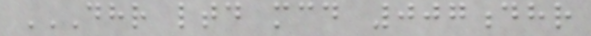DHR LTD MCD 007DHR
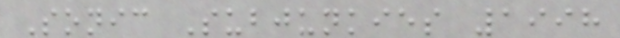Sonic Subjunkies 1998
